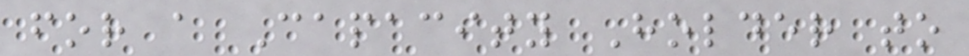for a Capacity Holder to
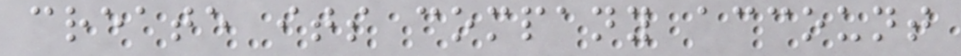create its company account
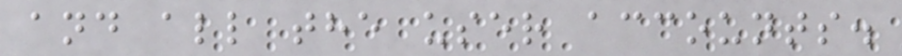and all the user accounts.
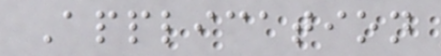Application
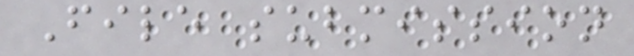File submission
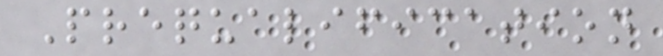Prequalification
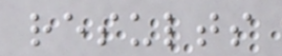results
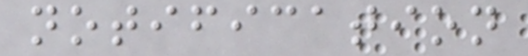notification
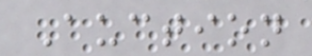Auction
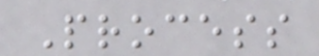Process
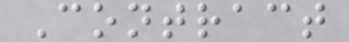Contract
